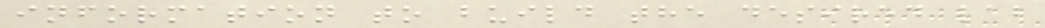information to build the desired lab
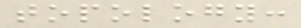topology:
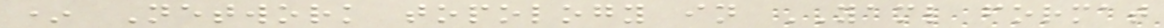* Network topology in YAML format
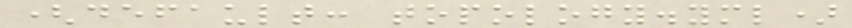(default: topology.yml)
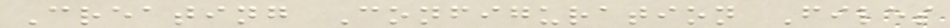Creating Configuration Files
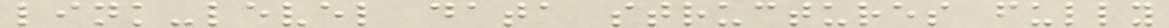link-level data structures fully
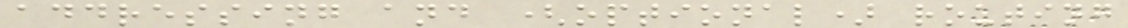addressing and (optional) routing
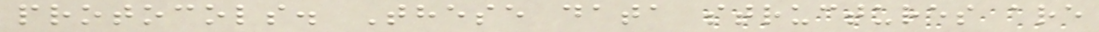protocols. These data structures are
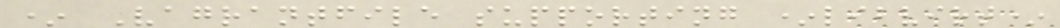* Vagrantfile supporting *libvirt*
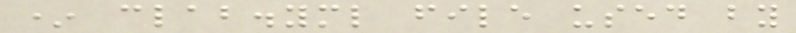* clab.yml file used by
